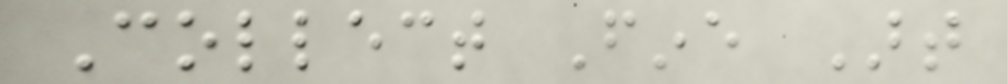Collect Fine Art
